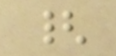{
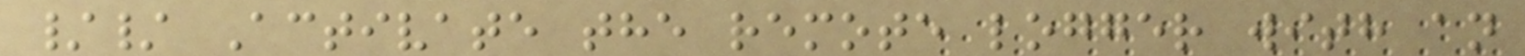// Activate the remote logger with an
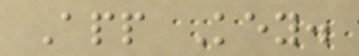App Key.
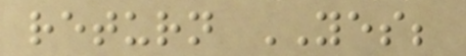return YES;
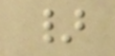}
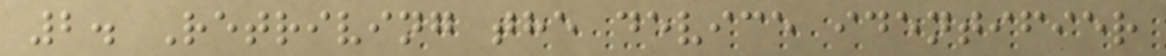2. Retriving the device identifier
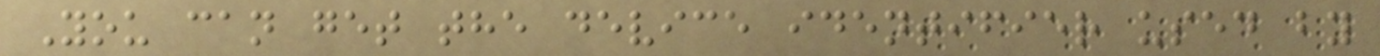You can get the device identifier used by
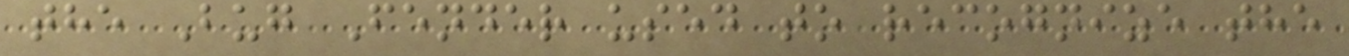the Bug Fender used to recognize the
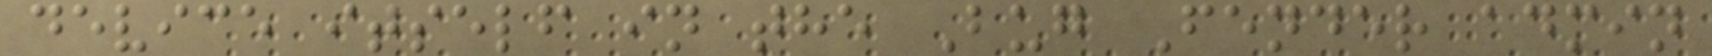device itself in the Bug Fender admin
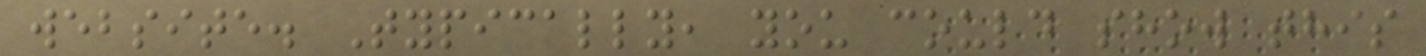website. Typically, you could show this
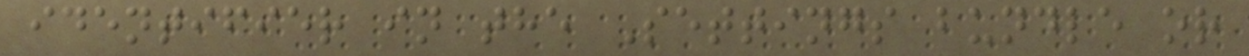identifier in the Settings bundle or
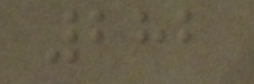282
